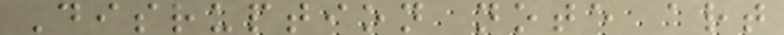Disruption note art
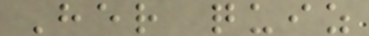Her quiz
